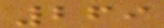269
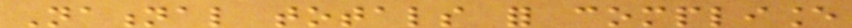National totals for compliance
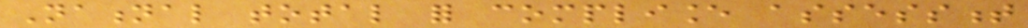National total for compliance assessment
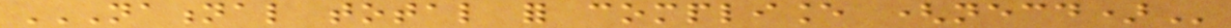NATIONAL TOTAL FOR COMPLIANCE (NECD)
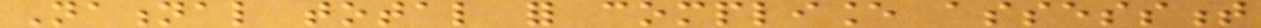National total for compliance assessment
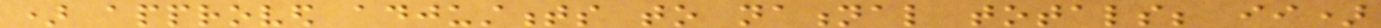) approved adjustments to national totals; ii)
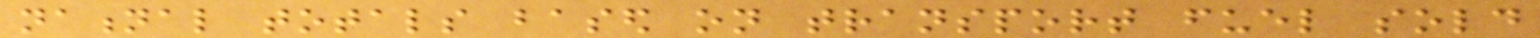national totals based on transport fuel sold
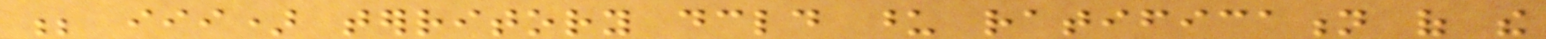; iii) territory declared upon ratification of the
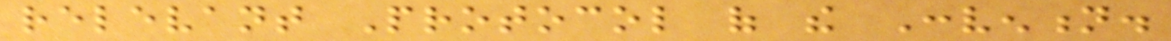relevant Protocol of the Convention.
